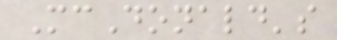McDonald's
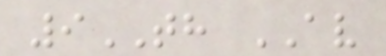9TH AV
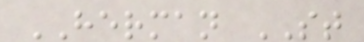HERMAN ST
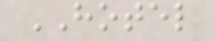HOTEL
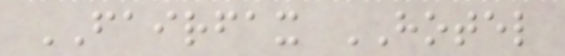FAIRFAX HOTEL
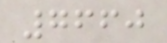7660
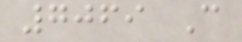7069 C
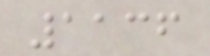1136
